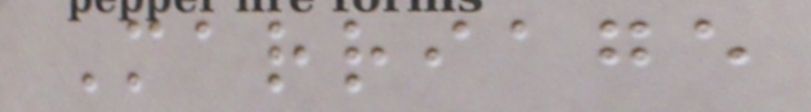Marriage
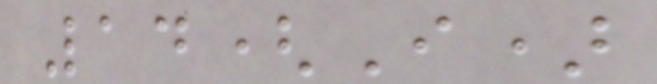14(I)
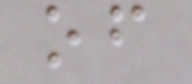of
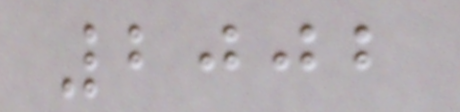2002
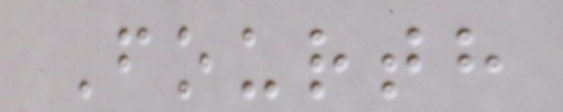Fourth
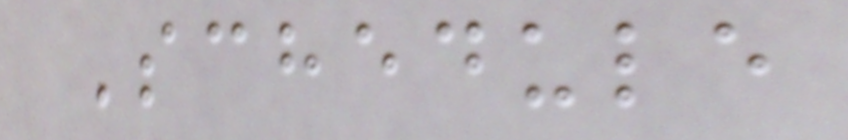Schedule
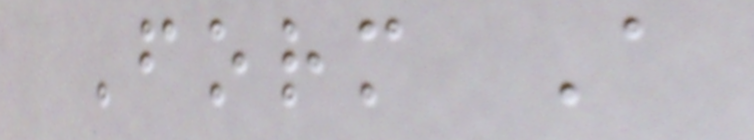Form A
